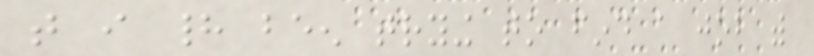that i had been trying to find a job with
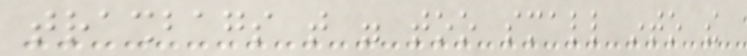trashbags that were too small into the
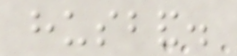husband.
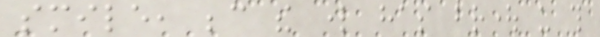smile, because the lord has brought us this
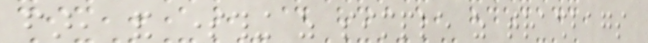far, and something as simple as trashbags
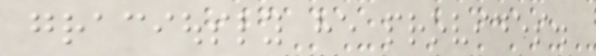graciously he provides.
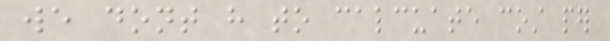we dont have to calcuate cost per
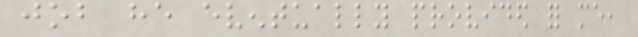job he eventually provided for me,
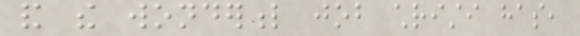and the wonderful job christi has,
